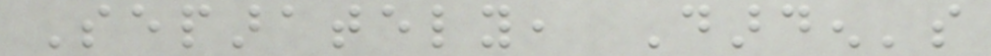Separately, Darden's
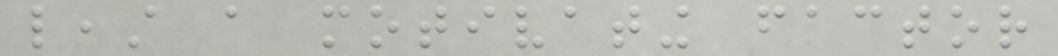least a motivating factor
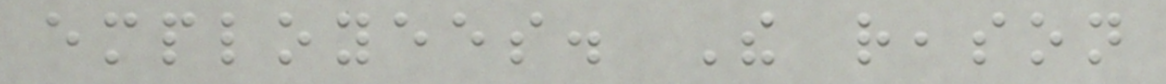employees. The reason
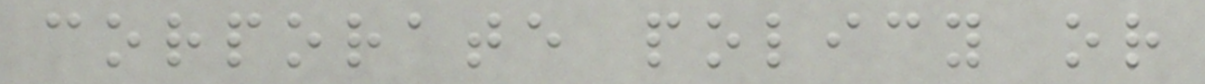corporate policy or
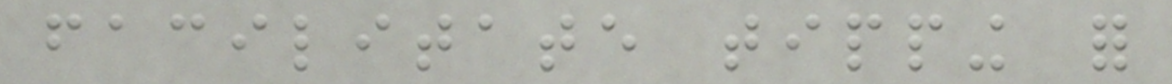facilitate tipping for
